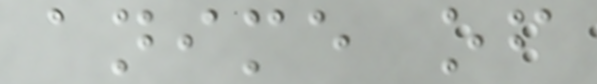anime of
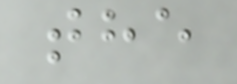the
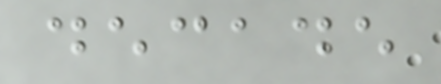decade
